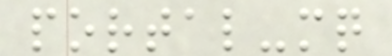portal-mq
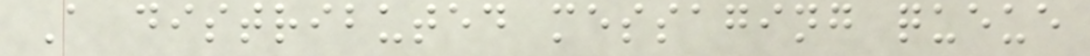A distributed messaging queue
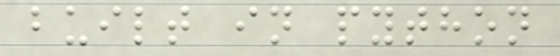built in python
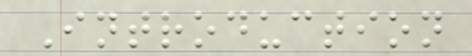Introduction
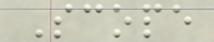Scope
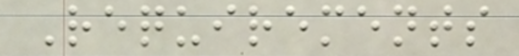Requirements
